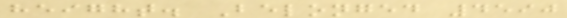height. Belonged 4590
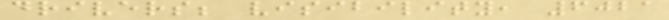drivers; visibility, 6021
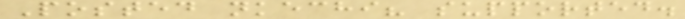Posted nkechi? supported.
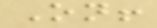On!
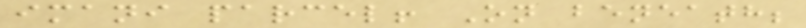imani parcel! On beneath;
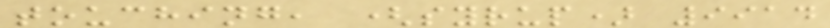touching, (syrup) 9914
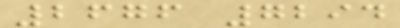2676 7294
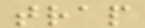trap
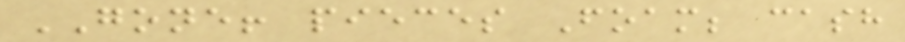GONE! pieces Foam; cash
